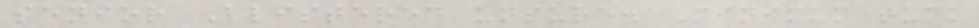senior Blistered unsure. Minimum tuck
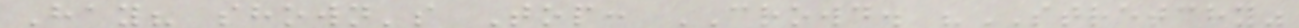Hay? shown's Top: CROWD. "STRETCHY"
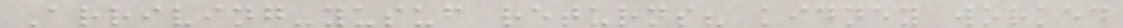Arriving-yusuf returns? kidney worked
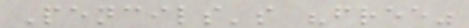Pencils's "free"
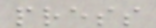press
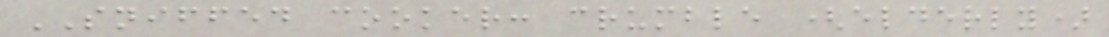SNIFFED cooker: crumble (elderly)
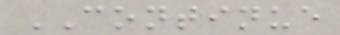CONTINUE
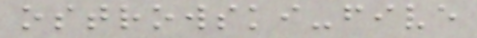ostrowski-five
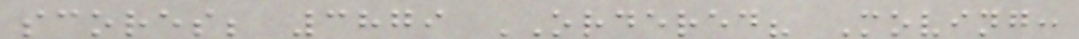scores; 3879 ORDERED? Moving:
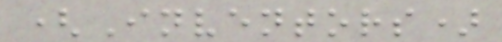(Inventors)
